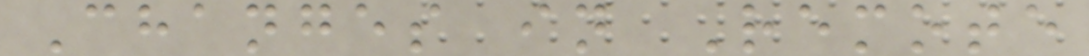Changes in Remote
